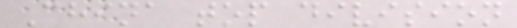China top division
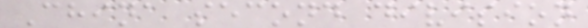China second division
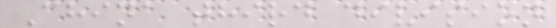China third division
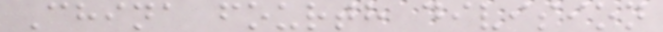China fourth division
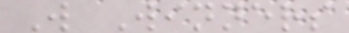W Winners
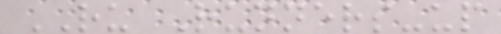RU Runners-up
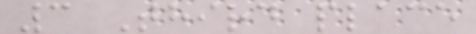3 Third place
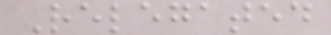Relegated
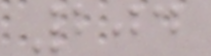204
